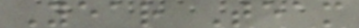Year Team
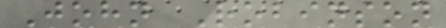John Robinson
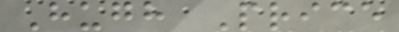Hugh Price
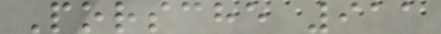Porsche 911
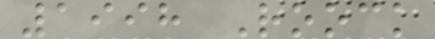1998 Roock
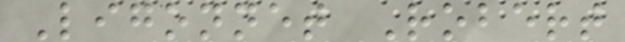Ligonnet Robert
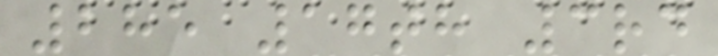285 17th 3rd
